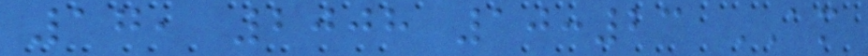17, 2008 10:23 AM
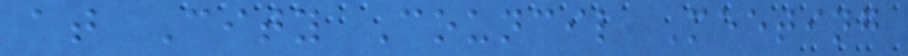at City Council Meeting
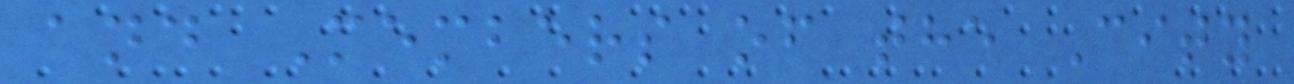and Members of the City
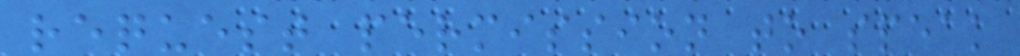request permission to speak
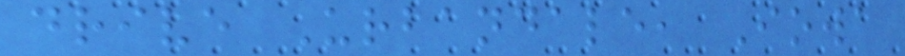drive Urbandale, Iowa
